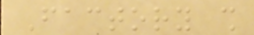Factory shall
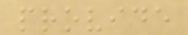provide
